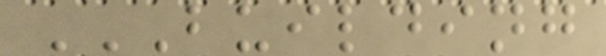BUILDING
